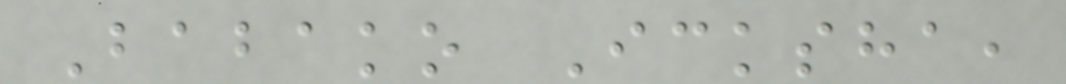Babako Icksha,
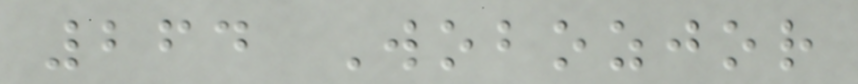264 Wobozjor
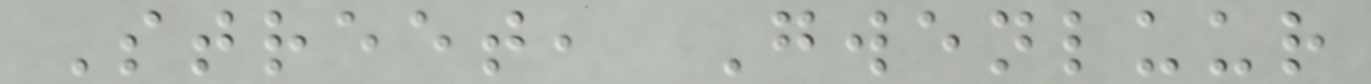Street, Gwenluur
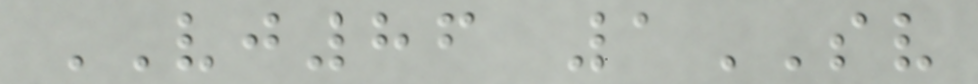VJ86 1SV
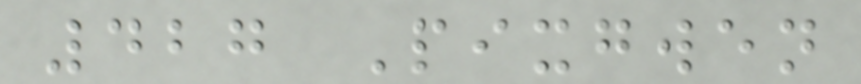427 Pixgwen
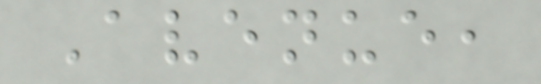Avenue,
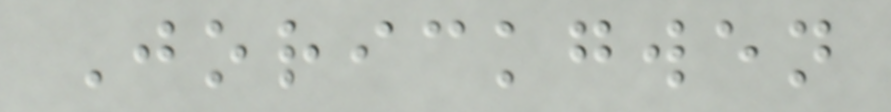Jorickgwen
